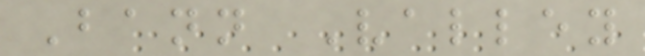Bann Valley
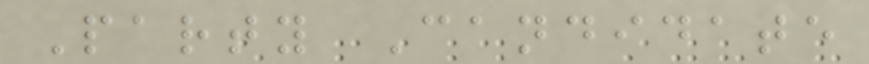Party Candidate
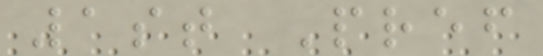1st Pref
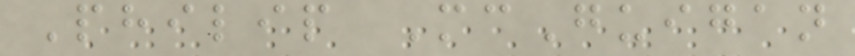Philip McGuigan
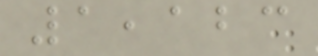1,123
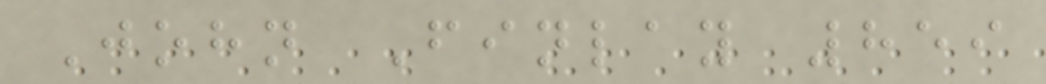John Finlay 859
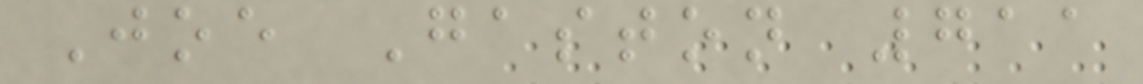Joe Gaston 711
